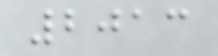2013
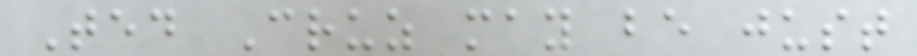Ted Cruz may be just
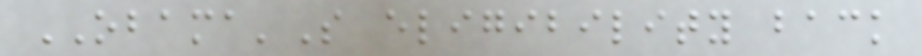OBAMA'S eligibility back
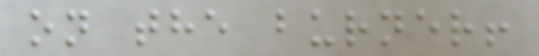on the burner!
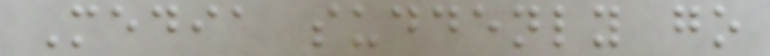Media suddenly go
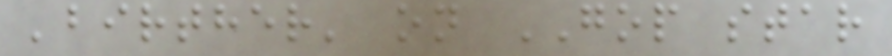'birther' on GOP star
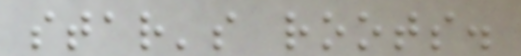star's roots.
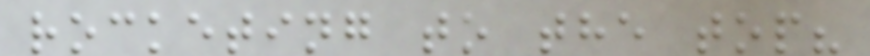rocketing to the top?
